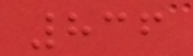836
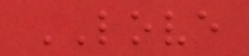LOVE
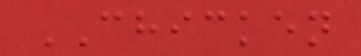CHICKEN
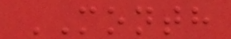MONTH
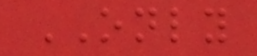ONLY
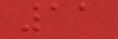11
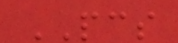PCS
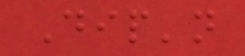Dip'n
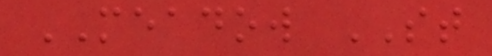MEADOW ST
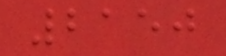2150
